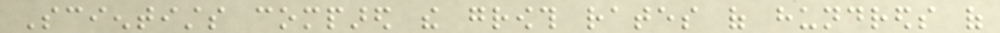Scientists compared the growth rates of hundreds of
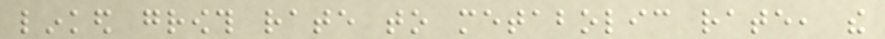linked growth rate to metabolic rate, the
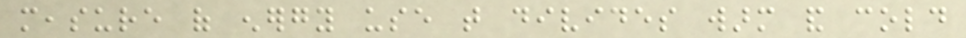measure of energy use that divides warm and cold
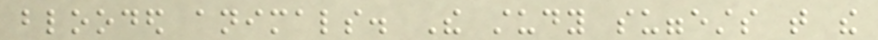blooded animals. The study suggests that the
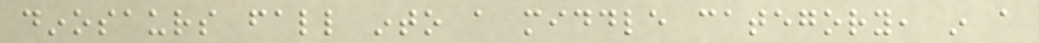dinosaurs fall into a middle category, in a
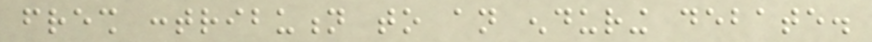fresh contribution to an enduring debate.
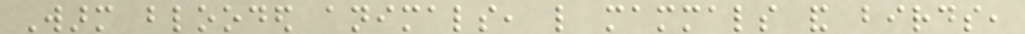Warm blooded animals, like mammals and birds,
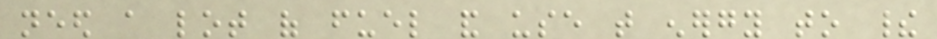need a lot of fuel and use that energy to their
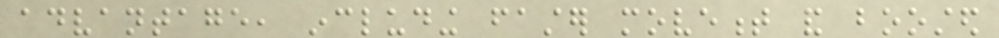advantage, including faster movement and boosted
